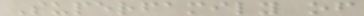Superfamily of
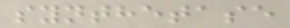synthetase
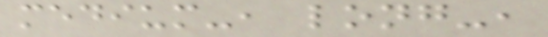medium-, long-,
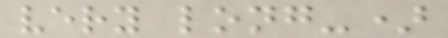very long-)
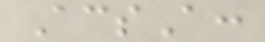AcsA:
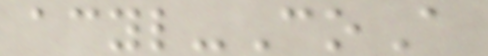acyl-CoA
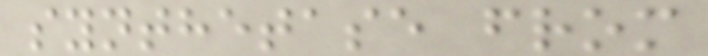synthetase from
